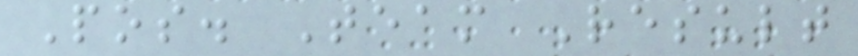Pos. Team Result
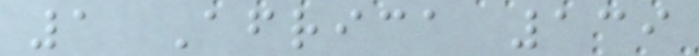1 Africa 139
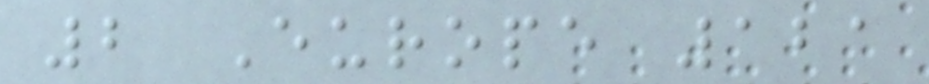2 Europe 121
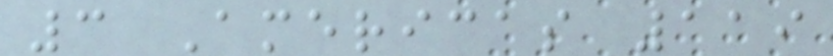3 Americas 119
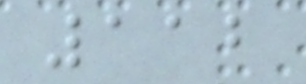112
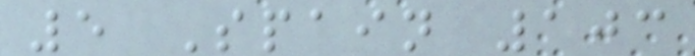5 Spain 103
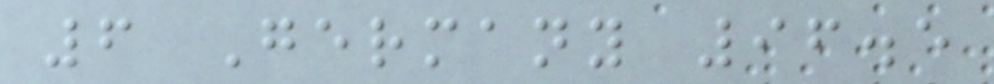6 Germany 96.5
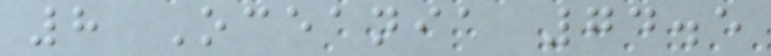8 Oceania 74.5
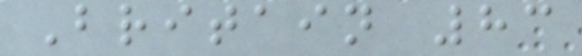Britain 83
